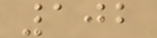102
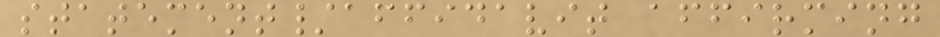statement/affidavit affirming
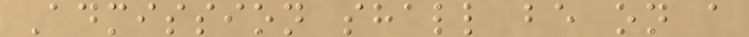Admission shall be on a
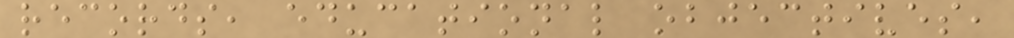records, educational objectives,
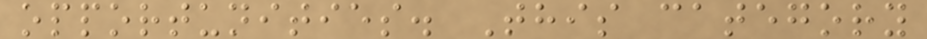opportunities. This category
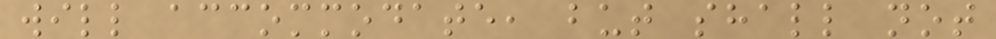will accommodate, but shall not
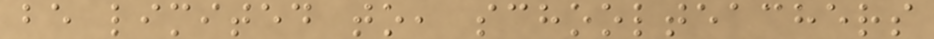be limited to, schoolteachers
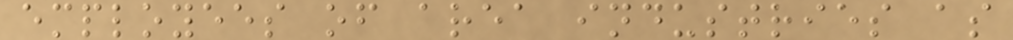employees of area industries as
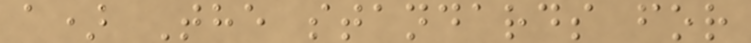a) The standards for
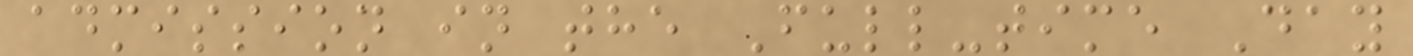admission in the Full-time Day
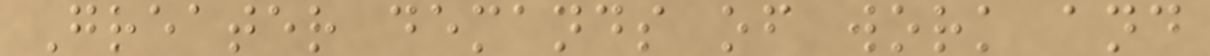Greater demands of work and
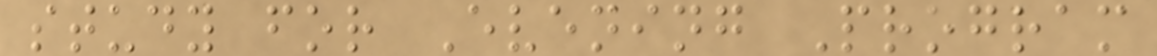study for Evening Program
